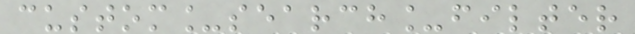custom_search_filter
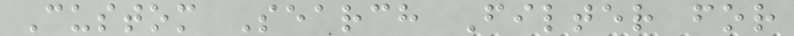Custom Search Filter for
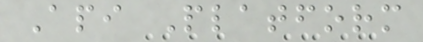Api Platform
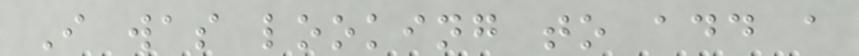I was looking to add a
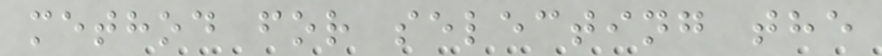method for selecting the
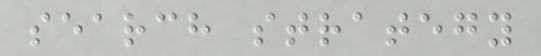search strategy
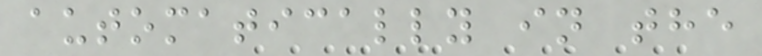automatically in the
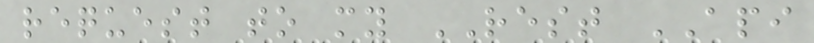request to my REST API
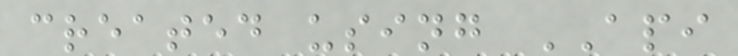created using API
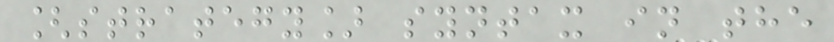[strategy] syntax in the
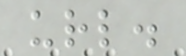url.
